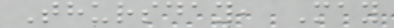Thursday, May
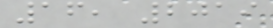16, 2019
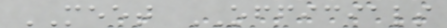MEET OFFICIALS
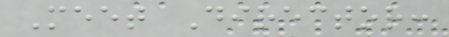Meet Director:
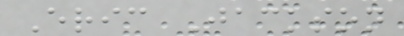Eric Jackson
